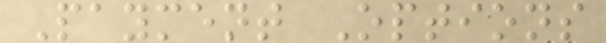Payment Options
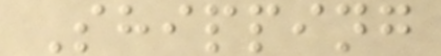Shipping
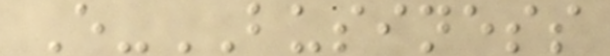E-BUSINESS
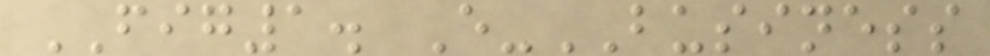FIG1. E-BUSINESS
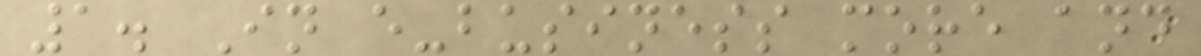1. In e-business more and
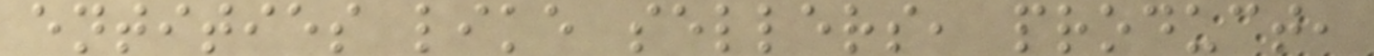entities like sellers, product,
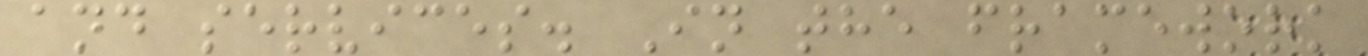and services. In the framework
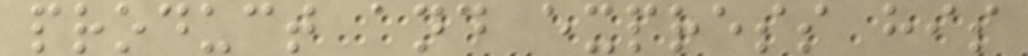product and express his
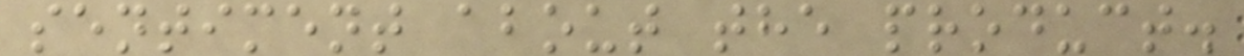sentiment about the product.
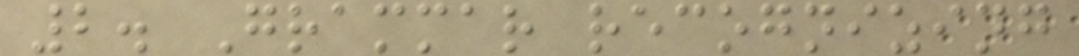2. Grammar recognizing
